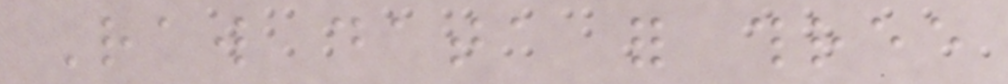Raw data for three
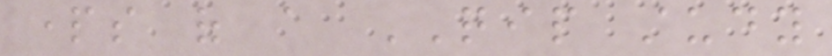parts of a QIP study
